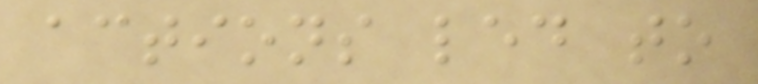actions led to
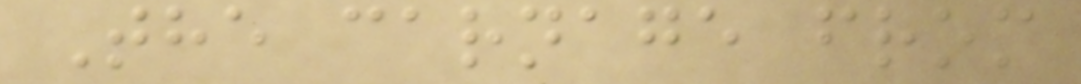The carnage from
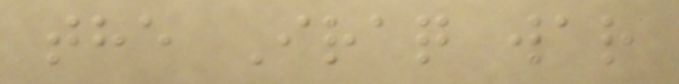the Iraq war
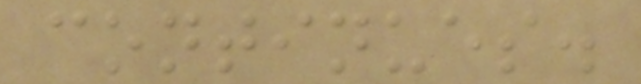continues.
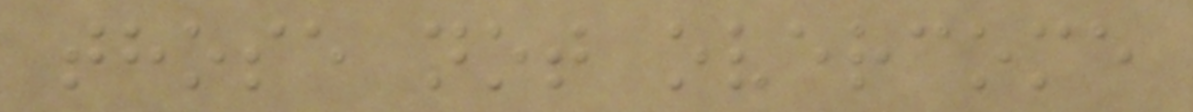those not overcome
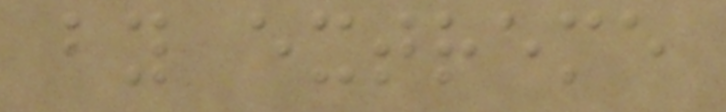by extreme
